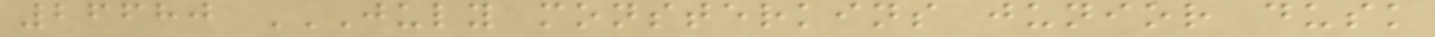26680 JULY MONSTERKINS JUNIOR DUSK
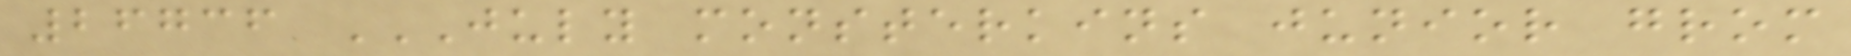26736 JULY MONSTERKINS JUNIOR GROM
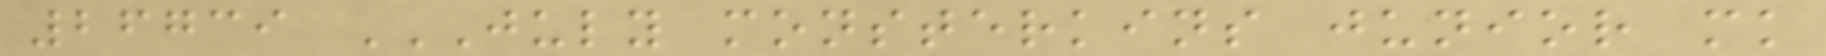26739 JULY MONSTERKINS JUNIOR MK
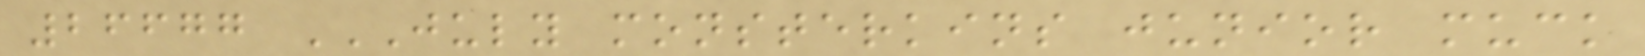26677 JULY MONSTERKINS JUNIOR MUCK
